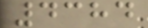4384
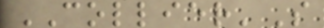COLLIER'S
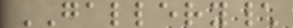GALLERY\
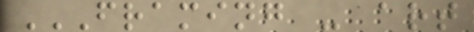FRAMING - ART
